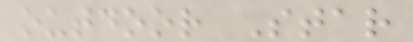outdoor Star
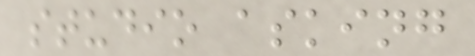studio asking
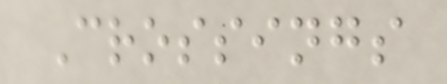Crossings
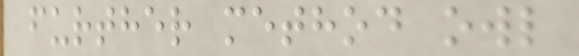further method owl
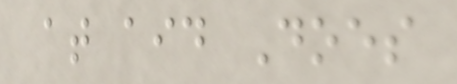at aid Does
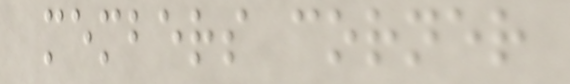members corner
